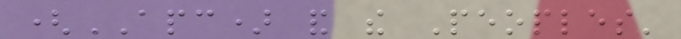(APC) and the Peoples'
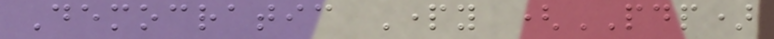Democratic Party (PDP)
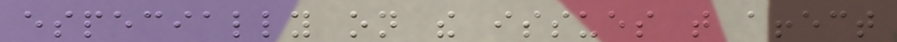especially on the issues that affect
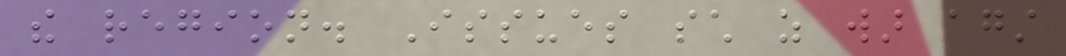the region. Issues such as war against
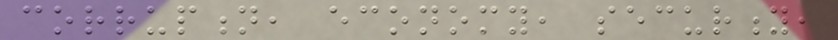corruption, economy, security,
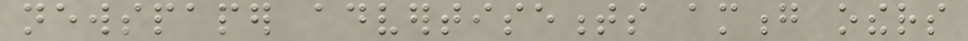newspaper advertisements among others
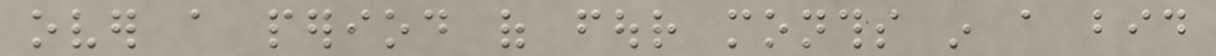over a period of four months in a bid
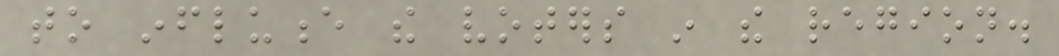to influence the voters in the region.
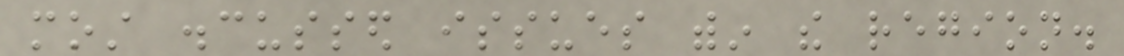most discussed issues within the region.
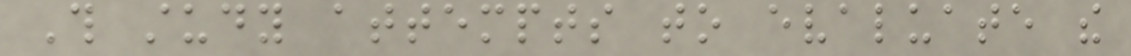This study attempts to evaluate the
